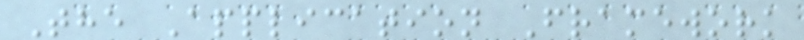The Application Framework
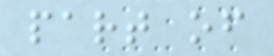part of
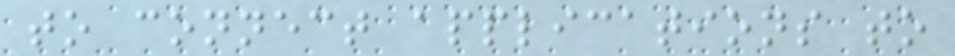to connect applications to
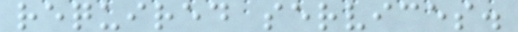required services.
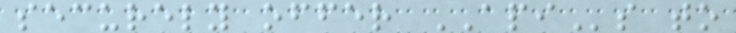securely offer APIs to
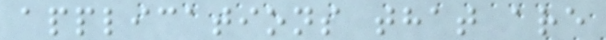applications that are
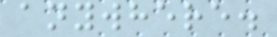anywhere.
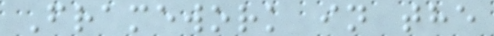Framework in the
